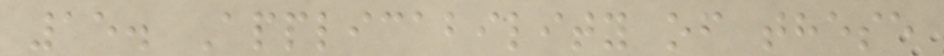15. Applicability of these
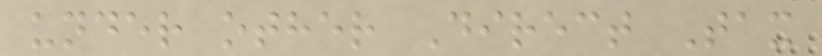under other Direct Tax
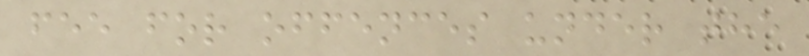fee for offences under the
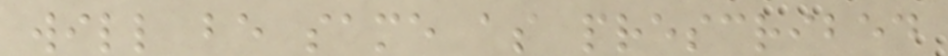will be same as prescribed
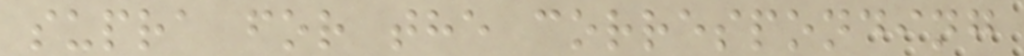supra for the corresponding
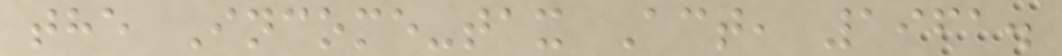the Income-tax Act, 1961.
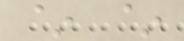~ ~
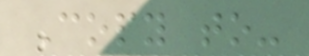Copy to-
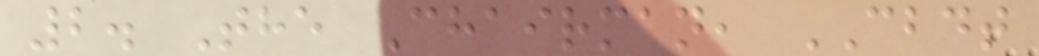2. The Chairman, CBDT
